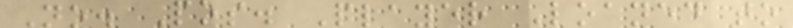No. Pos. Player Loaned to
